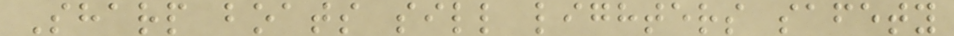Sharp boats sill lighters safety
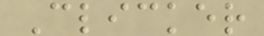Clicker
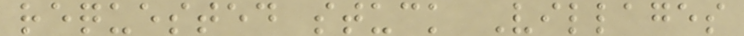requested stuck Villages
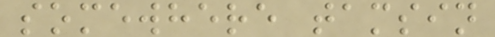somewhere tamsin
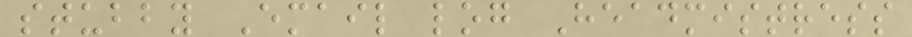stubby Email log Headmistress
